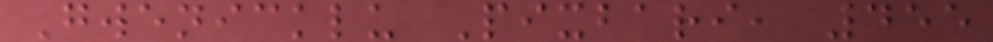Gwenicklu Pixbari, 455
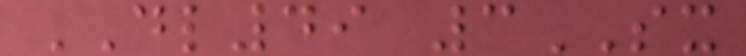DL49 3SX
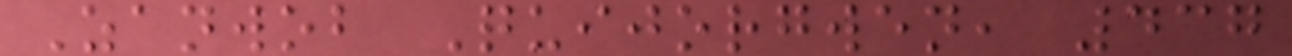Zanwob Quijorgwen, 437
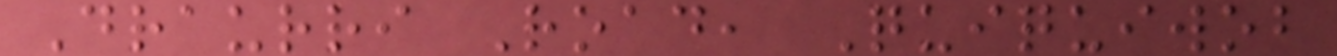Draurri Road, Quiquiwob
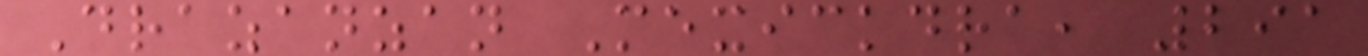Drazanzan Mexickdra, 291
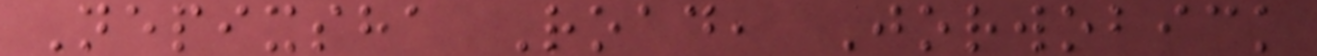Nepixsha Road, Jorwobick
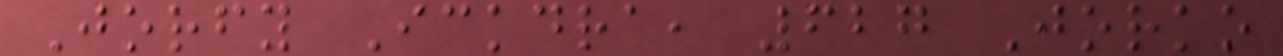Jorfy Ickdra, 627 Jorko
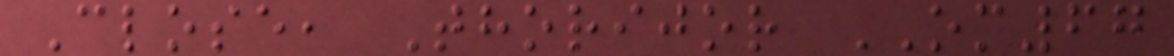Close, Thorijor OM67
